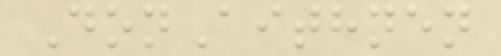DonAithnen
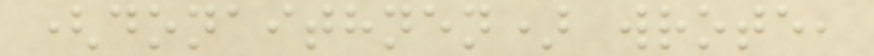(donaithnen) wrote,
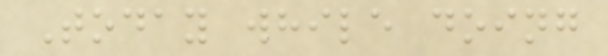Today while doing
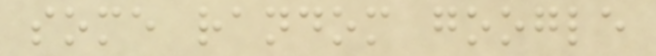some random google
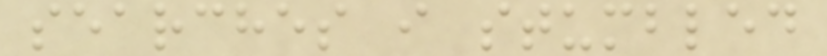searches i stumbled
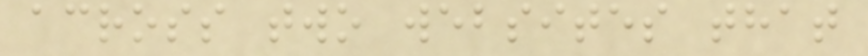across two websites that
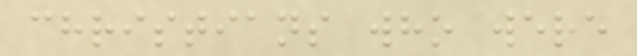christians who were
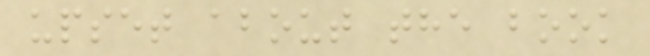upset about the book
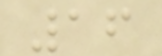16
